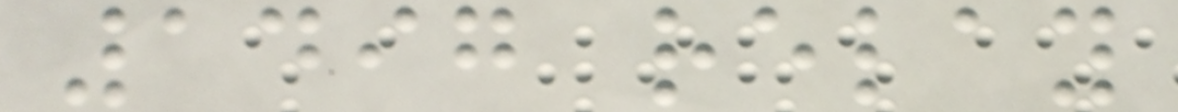1497 relay
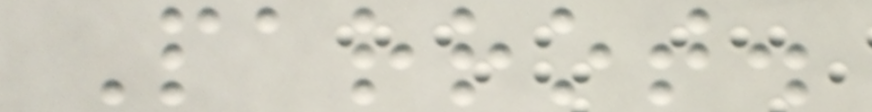Parrot.
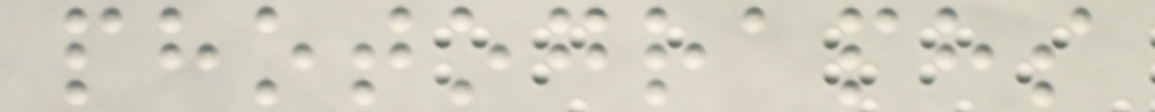photographs
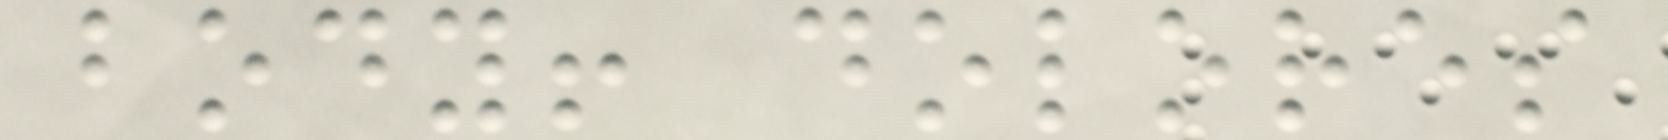body! dolores
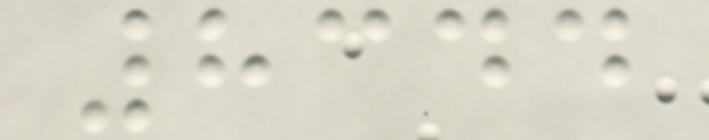8344
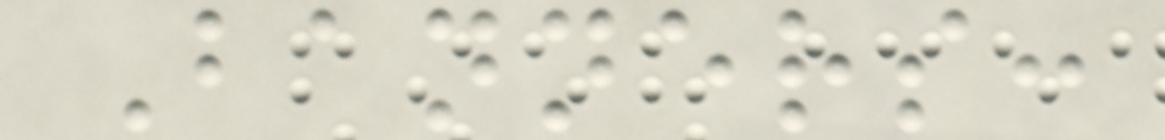Banners:
